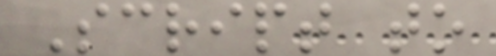Script to
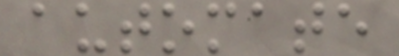automate
